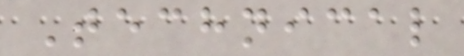Technical
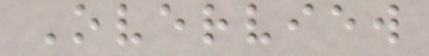Overview
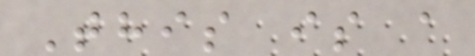This is a
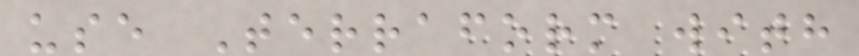use Terraform with
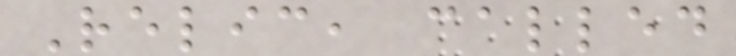Relic, called
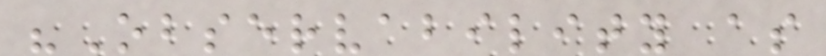"Observability as
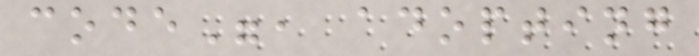code", adopting
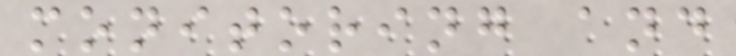monitoring and
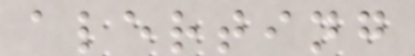alerting
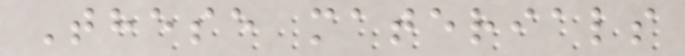These materials
